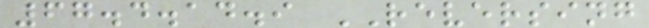67.4.14.9 REVERSING
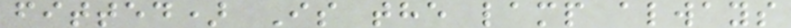fitted) Is the lamp always
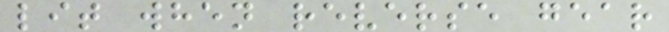lit when reverse gear
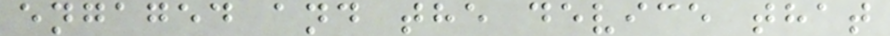engaged and the device that
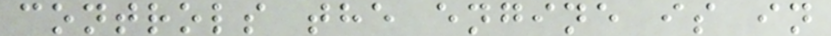controls the engine is in
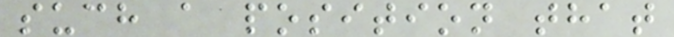such a position that
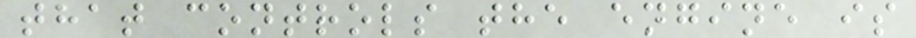that controls the engine is
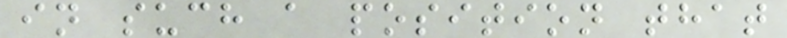in such a position that
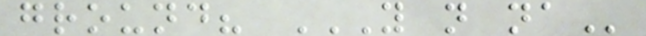ground? Y N NA
